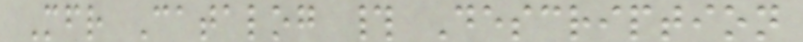Mfr Catalog # Description
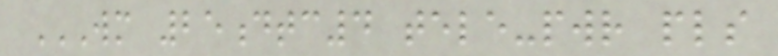WM 25DTC4 TELE-PWR PLS
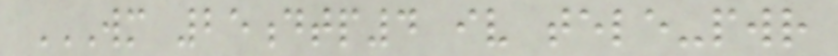WM 25DTP4 IV TELE-PWR
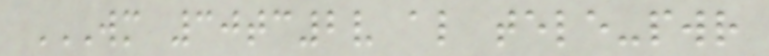WM 30TC2V AL TELE-PWR
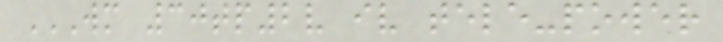WM 30TP2V IV TELE-POWER
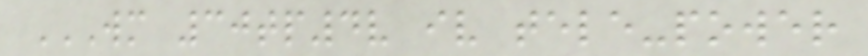WM 30TP4V IV TELE-POWER
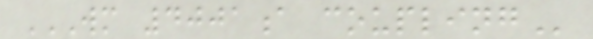WM 4001A COUPLING
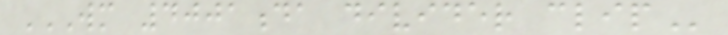WM 4001DA DIVIDER CLIP
